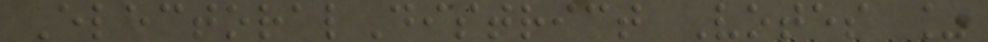ElectoralDistrict Votes %
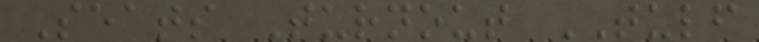Seats Turnout TULF
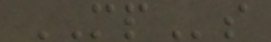MPs
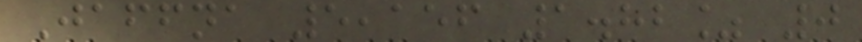Jaffna 5,156 1.82% 0
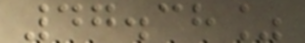47.38%
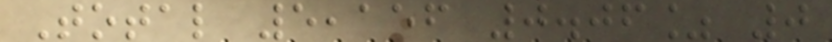Total 5,156 0.06% 0
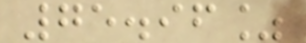75.96%
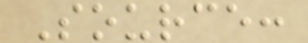Source:
